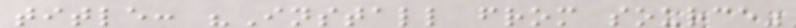title: "Install from source"
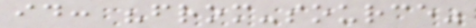id: "from-source"
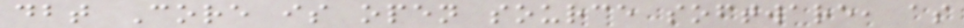dbt Core is open source software, as
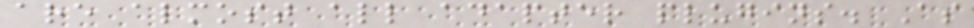are almost all adapter plugins. As
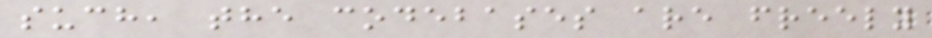such, the codebases are freely
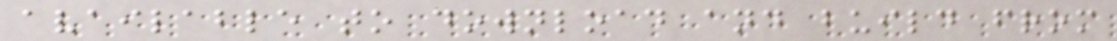available to download and build from
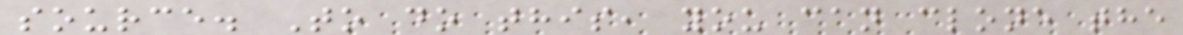source. To do this, you can clone the
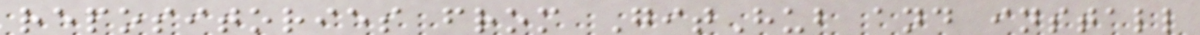repositories from GitHub and install
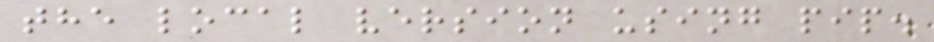the local version using pip.
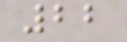22
